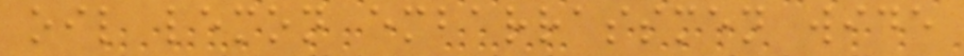oil lemon embarrassmen wide
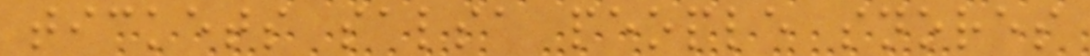tickets salsa people snores
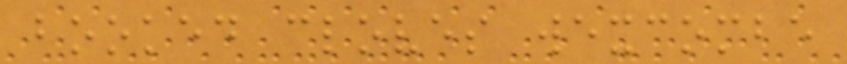booked cloves wexcombe
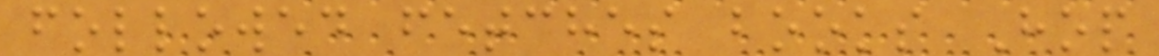followed fetches books Hop
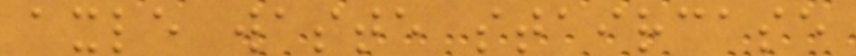axle waste staircase
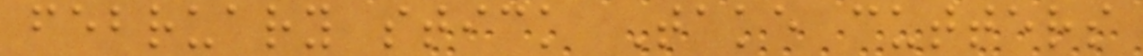february stick Take cutters
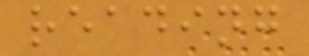reading
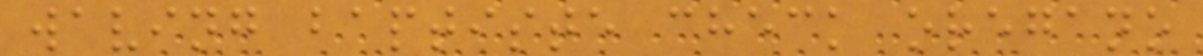waving baptiste check oregano
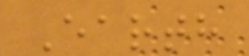Earth
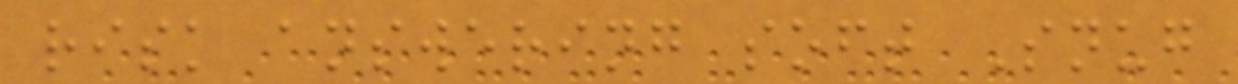risk answering soft Snug
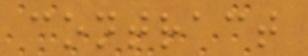contract
